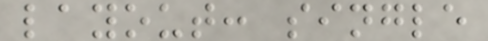layout: single
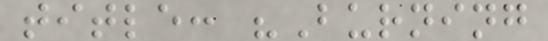title: "Burning
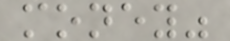money"
